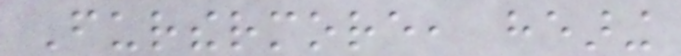Furthermore, hearing
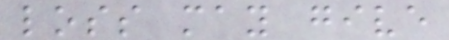loss may give
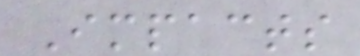Impacts
